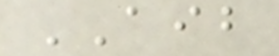AIB
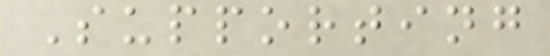Supporting
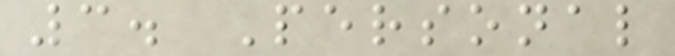3. Personal
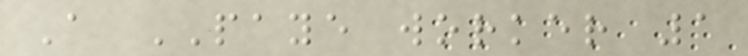A PAYE worker 1
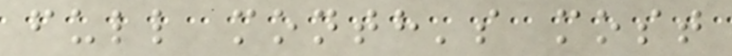full month's most
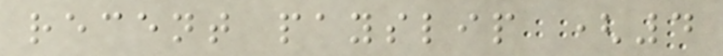recent payslip (4
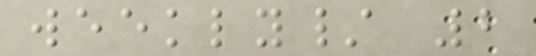weekly/ 2
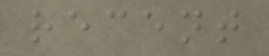recent
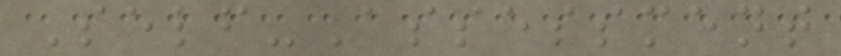Self-Assessment
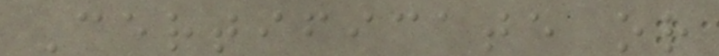Certificate or
